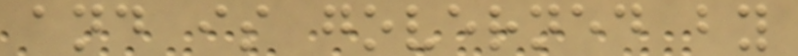and is governed by
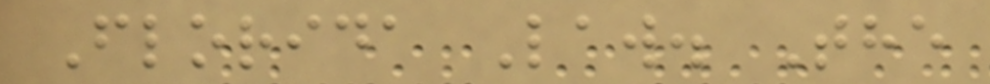Florida Law. The
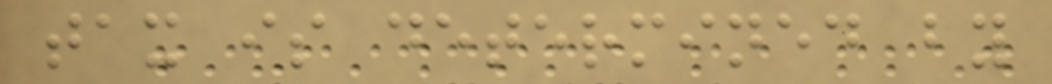tax is determined by
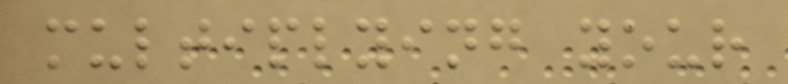multiplying your
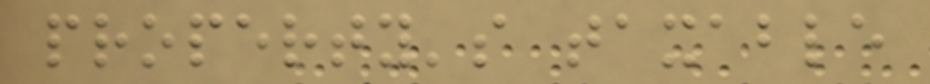property's taxable
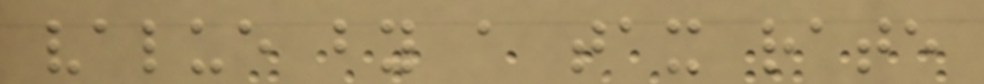value by a tax rate
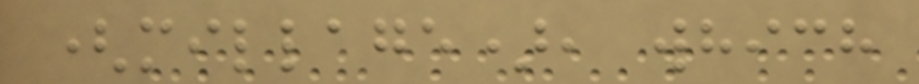(millage), which
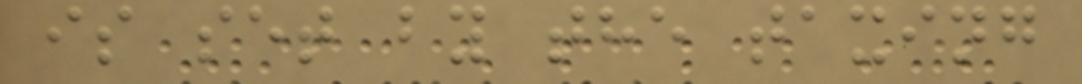is set by the taxing
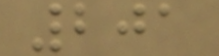201
